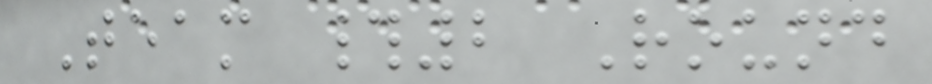Team #2 Round
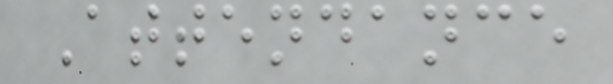Attendance
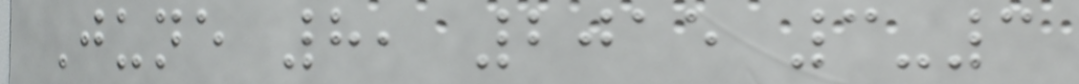June 8, 2015 3-3
